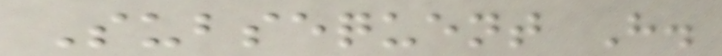Subsequent H.
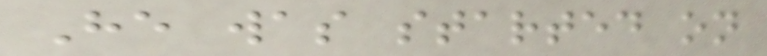He was started on
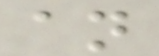an
